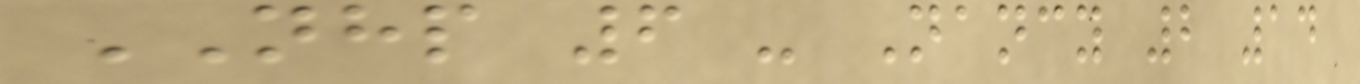NHP 6 - Nancy 2 14
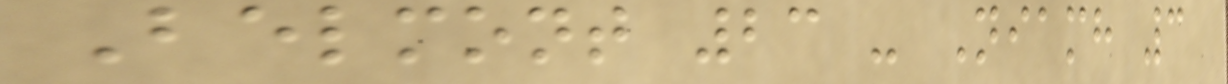Belmont 23 - Niamh 3
